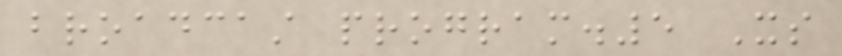broadcast program.5 Its
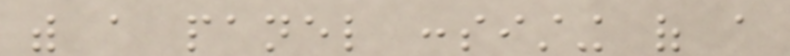with a panel consisting of a
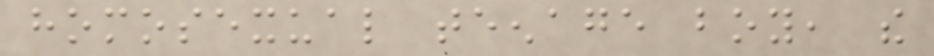homosexual teenage boy, the
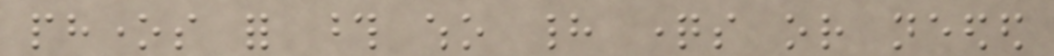phones for those who had questions or needed
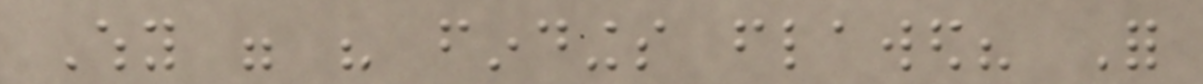Why were his findings flawed? For
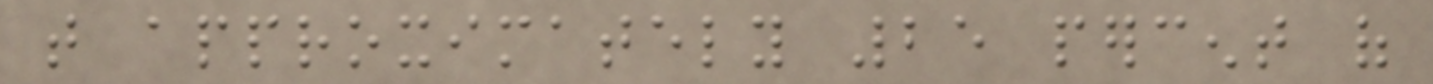that approximately 25 percent of
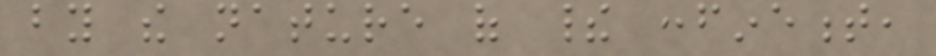by the nature of their confinement,
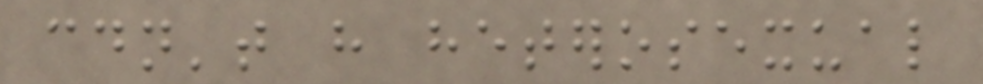couldn't have heterosexual
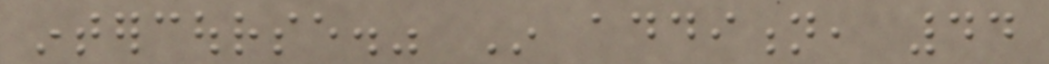intercourse." In addition, 44
